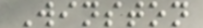Winston
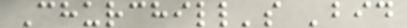Churchill's 'bid
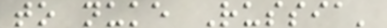to nuke Russia'
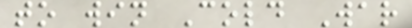to win Cold War
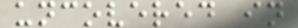uncovered in
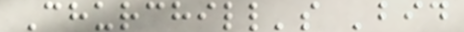Churchill's 'bid
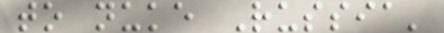to nuke Russia'
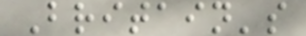Britain's
